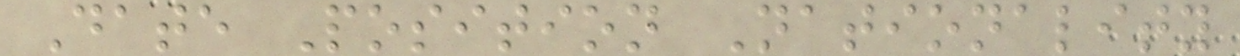Date Position Nationality
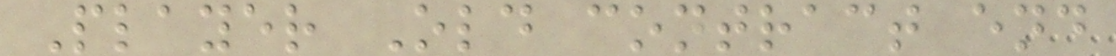Player Old contract end
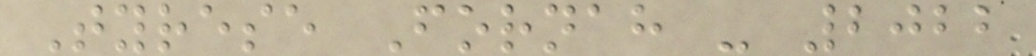Tyrese Fornah - 2022
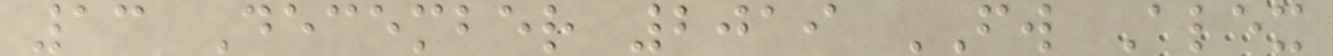13 December 2019 FW Alex
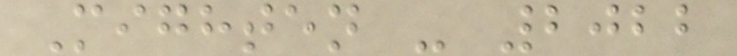Mighten - 2022
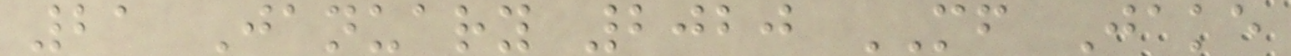21 January 2020 MF Jake
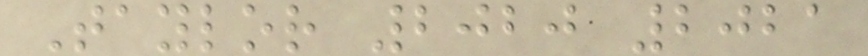Taylor 2020 2021
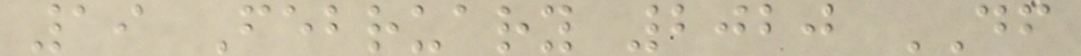19 February 2020 DF
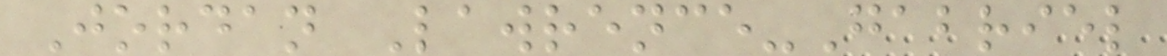Jordan Lawrence-Gabriel
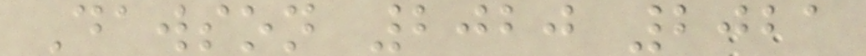Dawson 2020 2021
